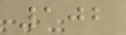102
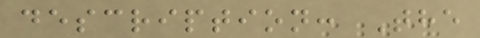description: The
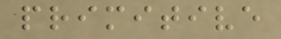primitive
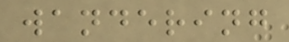wandering
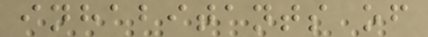inhabitants of
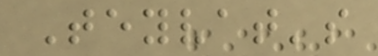Teyvat's
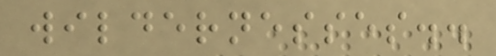wildernesses..
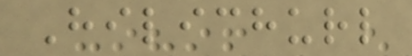Hilichurl
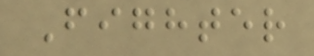Fighter
